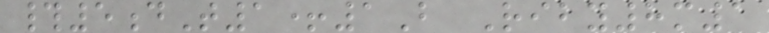#5dT1+1B Riby8m1
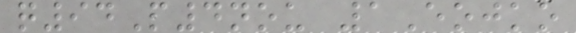q94P4nou 1Eojko
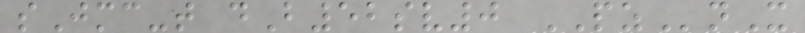sJmc-t dB52sv0 PZnX
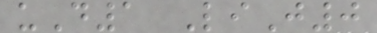uD1 LiJ0
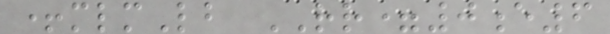+mlmLb RR=0e6
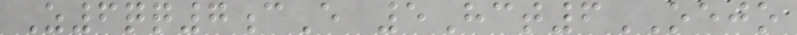Z6qq7cE 5Hct6OEJO
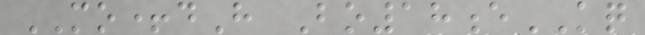MO+dH Bo18eKQ
